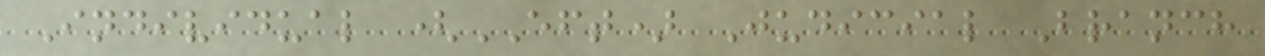Individual (EFT) Judicial Branch
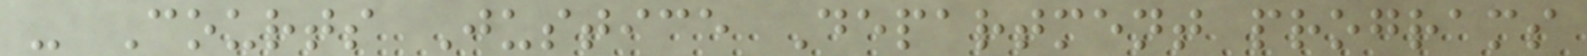- Courts Justice Department programs
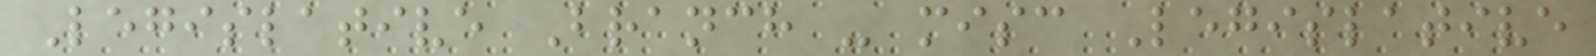Legislative Branch - misc Legislative
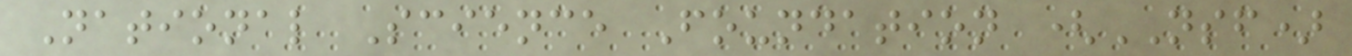National Science Foundation (NSF)
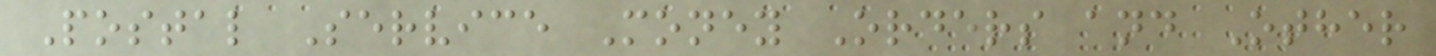Postal Service Money Orders and Other
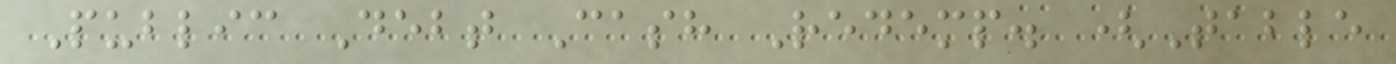Public Debt Cash Redemp. (Table
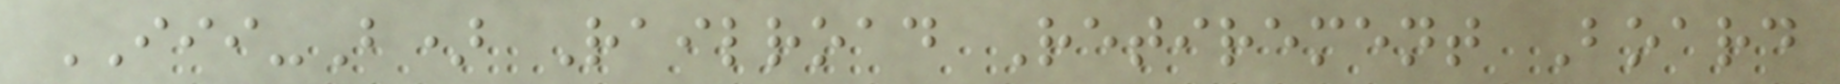III-B) Railroad Retirement Board
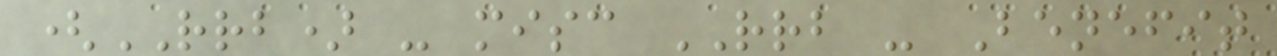(RRB) - misc RRB - Benefit
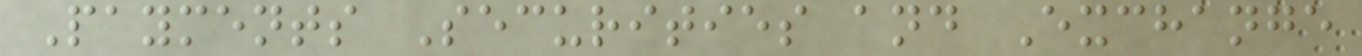Payments Securities and Exchange
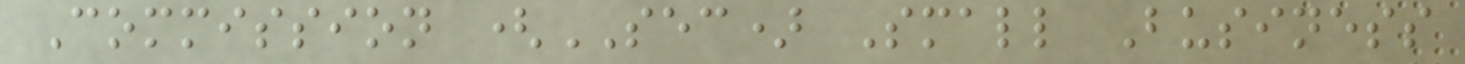Commission (SEC) Small Business
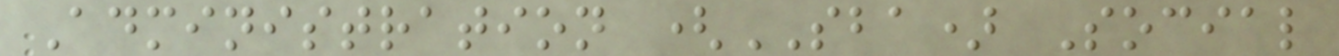Administration (SBA) Social
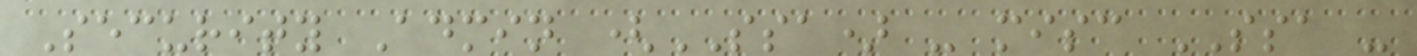Security Admin (SSA) - misc SSA -
